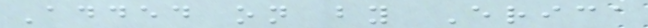Added on by Erica
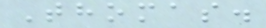Thomas.
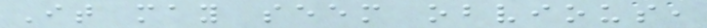It may seem obvious,
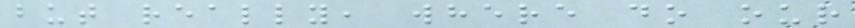but really, where do our
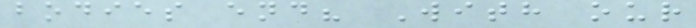bodies end? With our
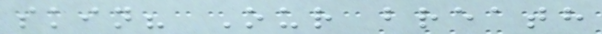skin? Our breath
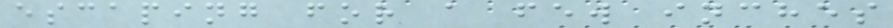escaping for a few inches
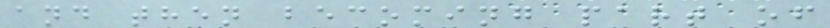and then becoming part of
